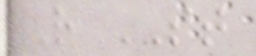R ST
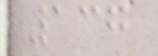137
